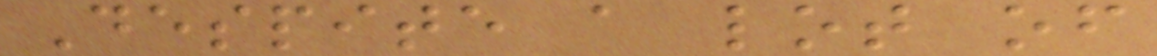Despite a lot of
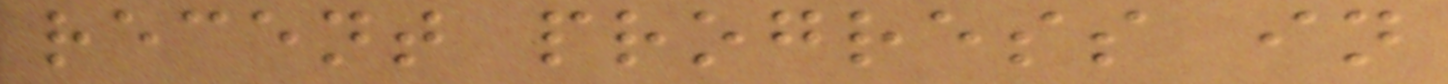recent progress in
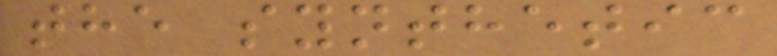the synthetic
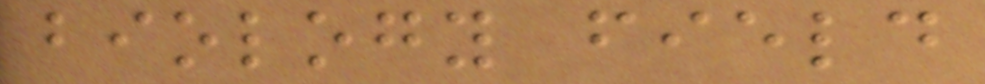biology field
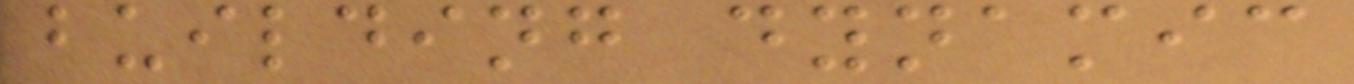building dynamic
